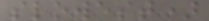slowest)
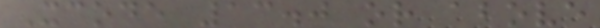Xcode 13.0 or above
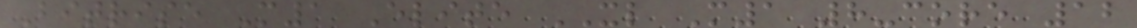Bitrise M1 Elite XL M1 8-core 12
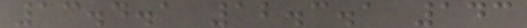13.4.1 12.3.1 143
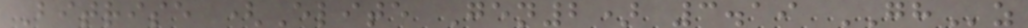Bitrise (Elite Gen2) 3.19 GHz
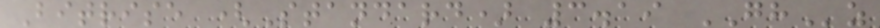Bitrise (Standard) 3.19 GHz
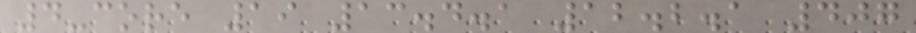4-core 19 13.4.1 12.2.1 407
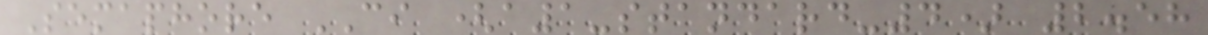Semaphore CI (a1-standard-4) 2.58
